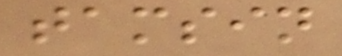tamsin
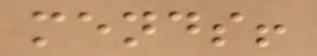mends!
